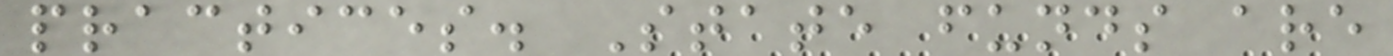practices. State funds are
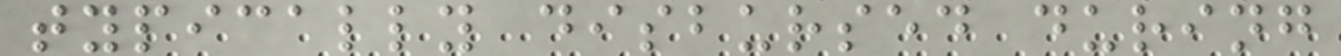typically disbursed during
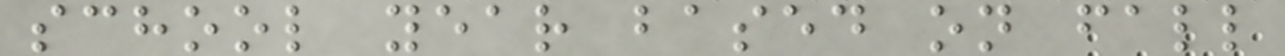school year based on fall
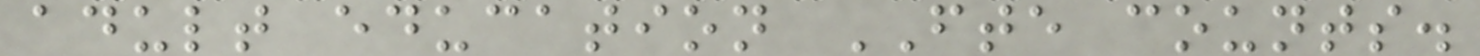adult education FTE counts.
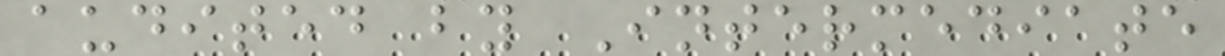audited by Intermediate
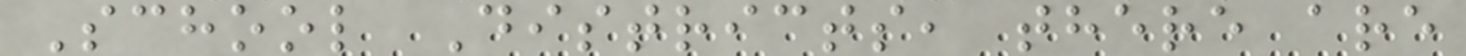School Districts, there are
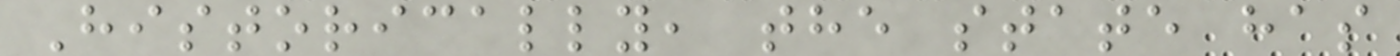Historically, the state has
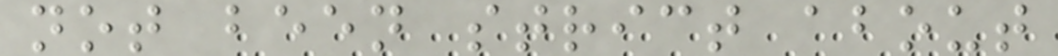not been strict about
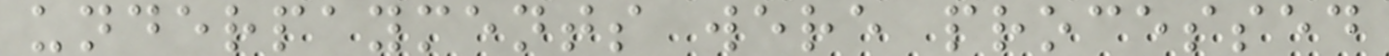underpayments were processed
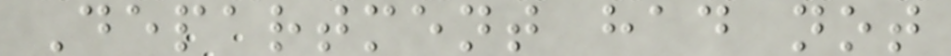Department had not
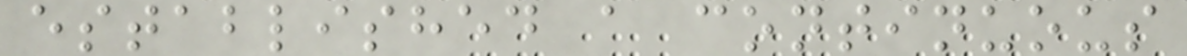established a continuous
